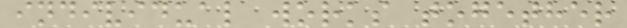individual works together
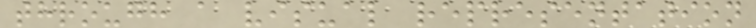through a visual representation
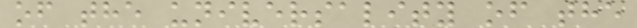of the universality of the
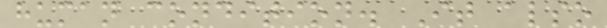human condition. It also
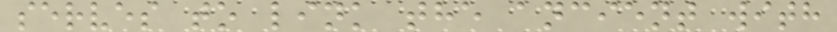serves to link the ancient with
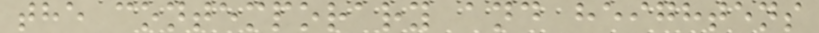the contemporary and heightens
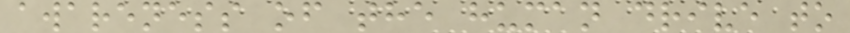awareness of the human drive to
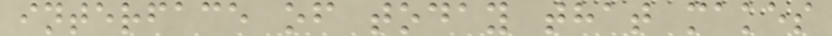interface of today that makes
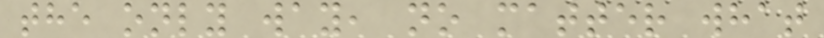the only way, no matter what
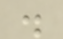.
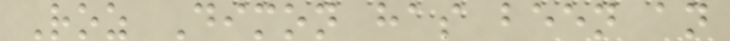Roz Dimon has been an
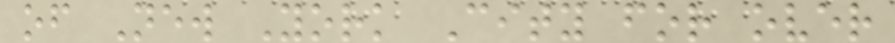of New York City for over
